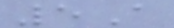5A
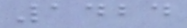1424
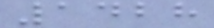1428
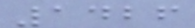1426
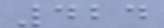424
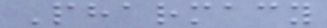Pharmacy
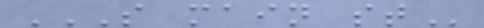S MAIN ST
